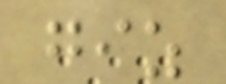giz
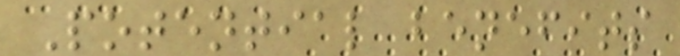Potential benefits
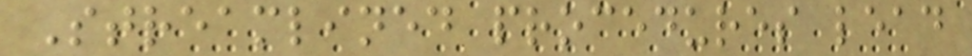Streamlined procedures lead
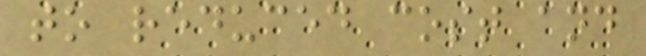to reduced cost and
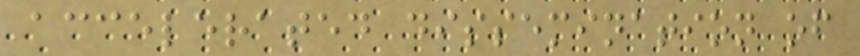accelerated dissemination of
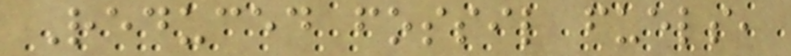Reduced fossil fuels,
